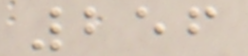256
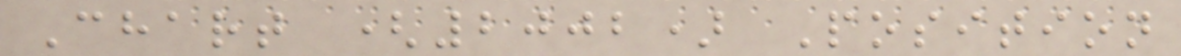Chart (2002) Position
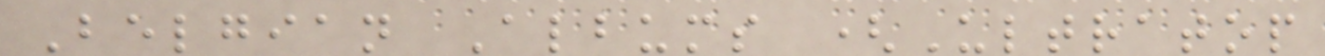Belgian Albums (Ultratop
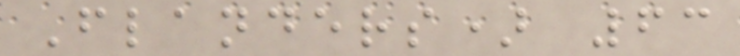Flanders) 63
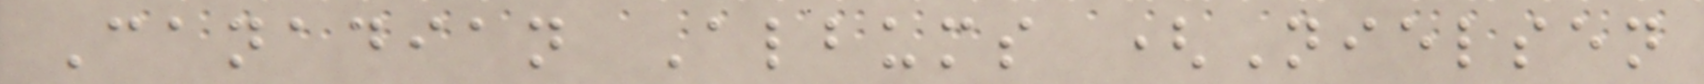Canadian Albums (Nielsen
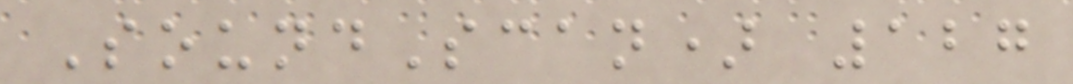SoundScan) 127
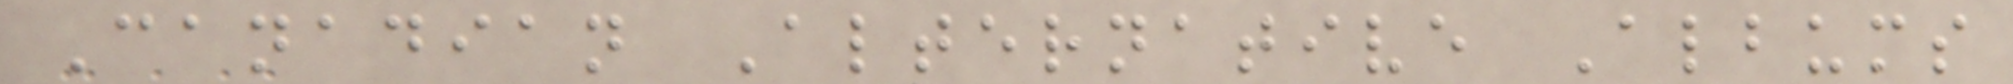Canadian Alternative Albums
